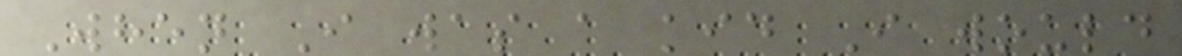When I was a kid I would
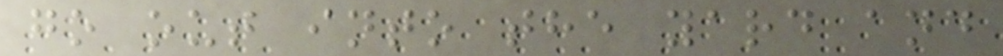go out into the yard and
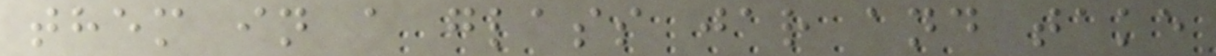them in a glass jar and take
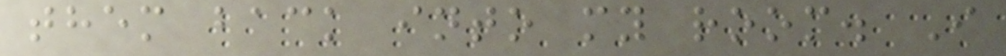them back into my room. I
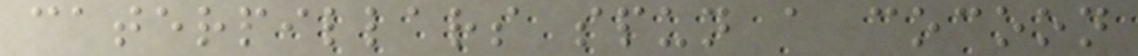caterpillars spun a cocoon
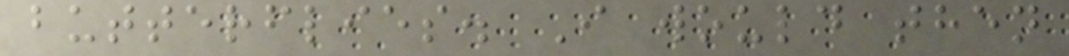butterflies. I would then
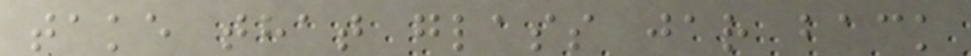take that glass jar back
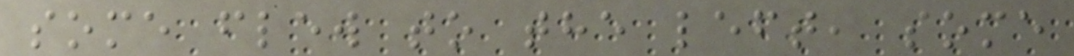some flew to the left, some
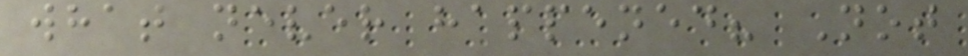what never happened? Not
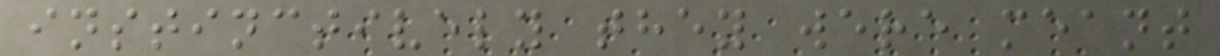instinctively they were meant
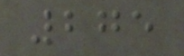275
